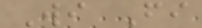Wi Fi
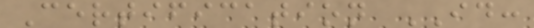Certification ID:
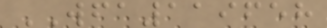WFA119658
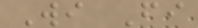Wi Fi
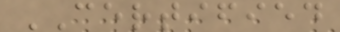CERTIFIED
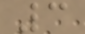3
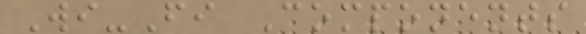Wi-Fi Components
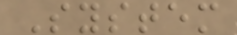System
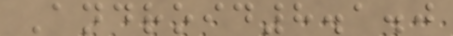Android8.1.0
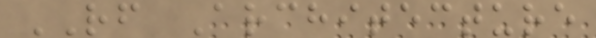RF Architecture
